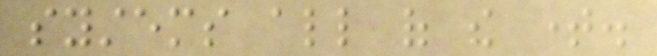systems all of the time.
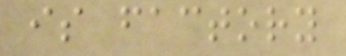is factory
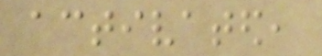activated,
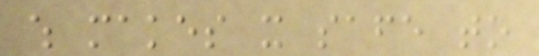which makes it safe to
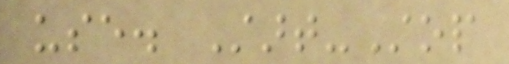use. Start-Stop
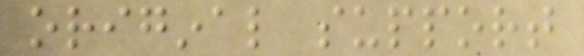original support
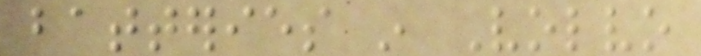batteries in Volvo
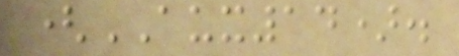(AUX14).
